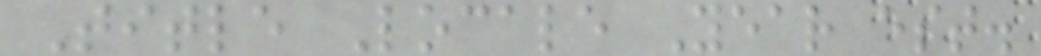Title Locale Year est.
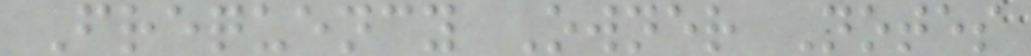Frequency Owner Notes
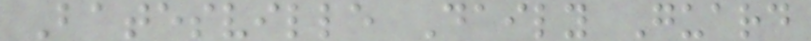Batesville Daily Guard
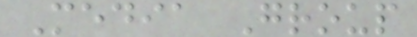Media Group
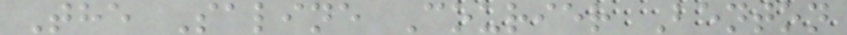The Saline Courier Benton
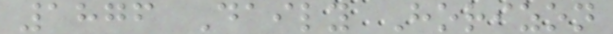1876 Daily Horizon
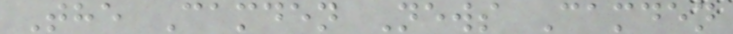The Camden News Camden
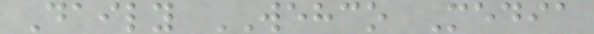Daily WEHCO Media
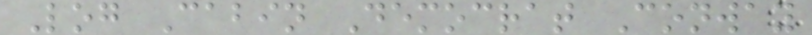Log Cabin Democrat Conway
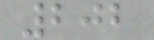202
